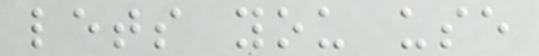lets you use
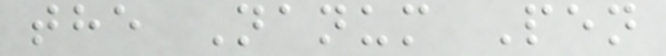the Nanum Pen
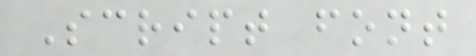Script font
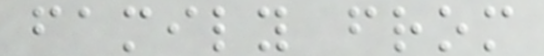family from
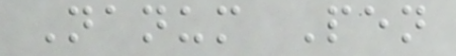Nanum Pen
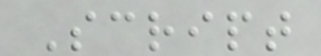Script
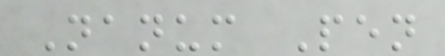Nanum Pen
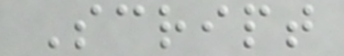Script
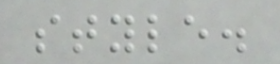style.
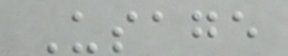Usage
